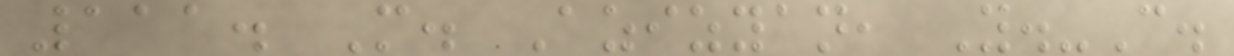111. M. Azizyan, Y.-C.
